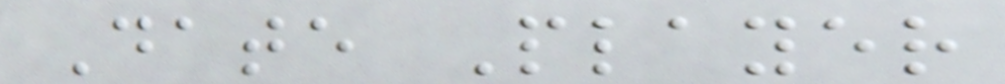Date Player
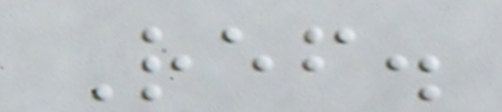Ref.
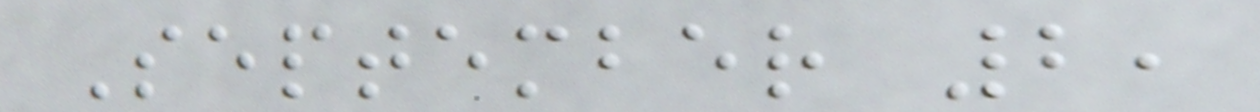September 2,
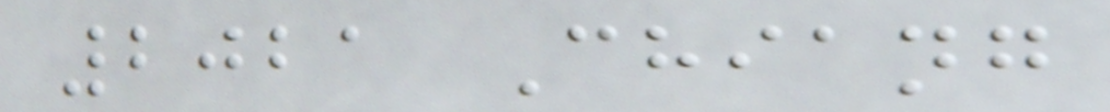2021 Chiang
